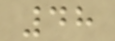48
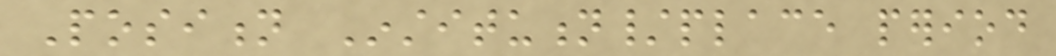Position Institution/place period
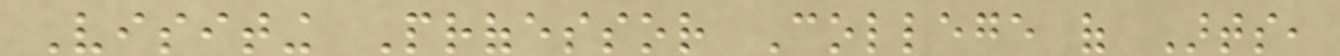Visiting Professor College of Arts,
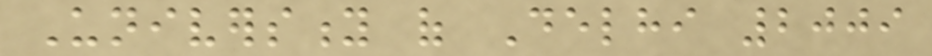University of Delhi 2009
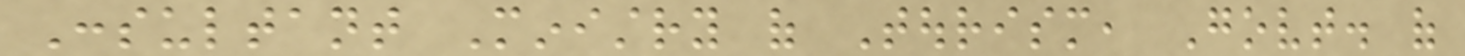Consultant Ministry of Tourism, Govt. of
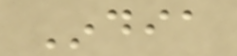India
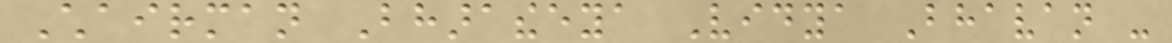Chairman Bharatheeya Vidya Bhavan -
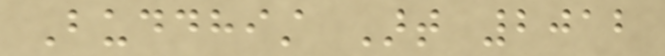Buddhist Art 2012
